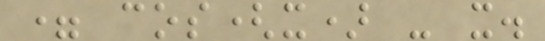= cos(x) - x.
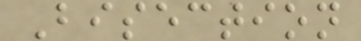Bisection
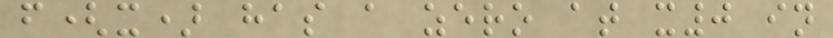f(x) has a zero at x0 in
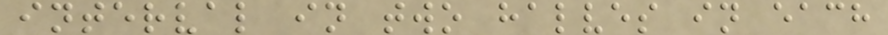interval in two halves in each
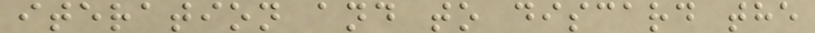iteration and to discard the
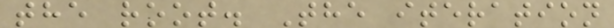the root. The iteration
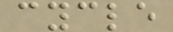cycle
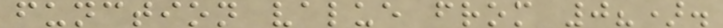function value from 0?).
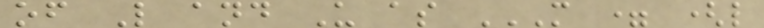of L and U as M = (L
